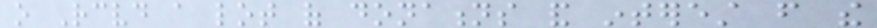o Received a lot of donations and interest from the
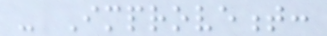- Improvement:
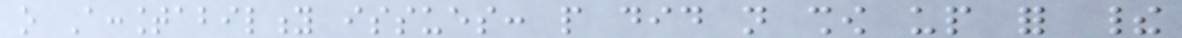o Accountability issues: people did not show up for their
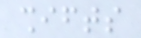shifts
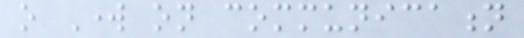o Work on communication
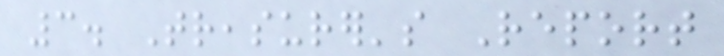3. Treasurer's Report
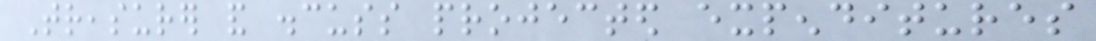Treasurer and discuss projected expenditures
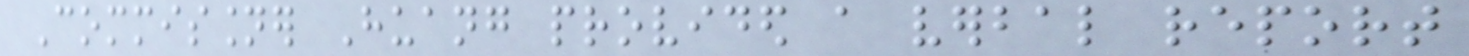Commissioner Huang provided a verbal report
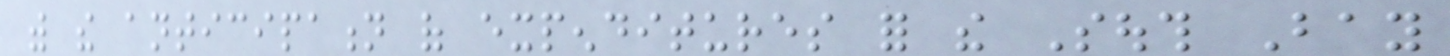with the anticipation of expenditures for the South Bay
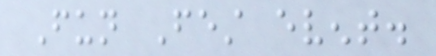Fun Fest event.
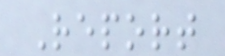Report
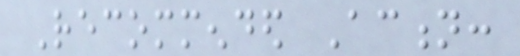Recommended Action:
